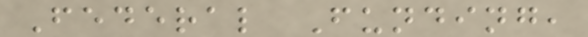Federal Funding,
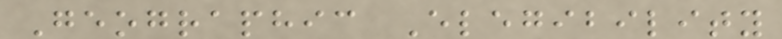Geographic Elegibility
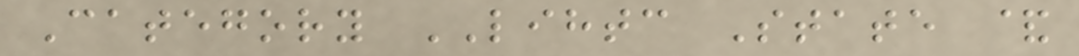Category LIHTC State &
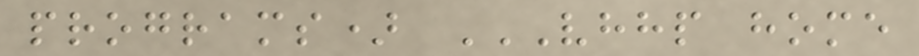programs) VHHP HOME
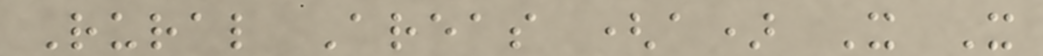Rural Areas (a) X X
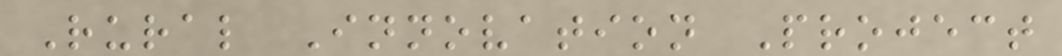Rural Innovation Project
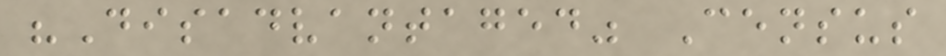"Disadvantaged" Census
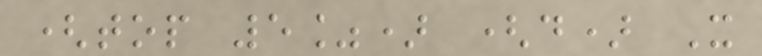(top 5%) (d) X
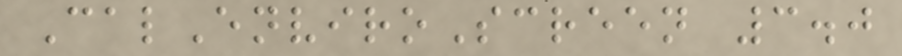CalEnviroScreen 3.0
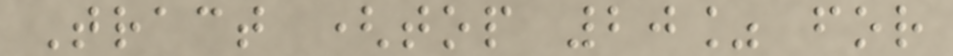Tract (top 20% for
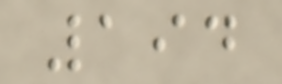194
